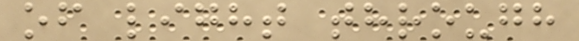of light through
